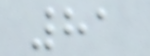81
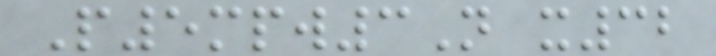P5mpw3N x32
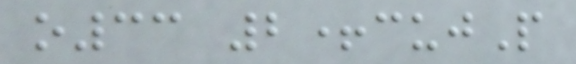o33 2+cujP
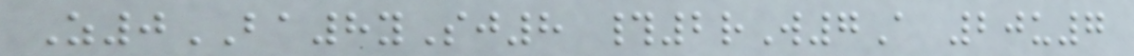Z0BA8ySj8 #2rW7A 20u7
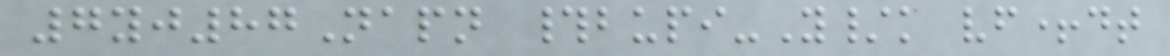7yj87Napn #bupi-Y/k vf+dt
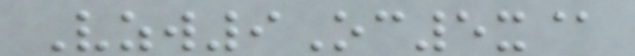Vzw9Oc5x@
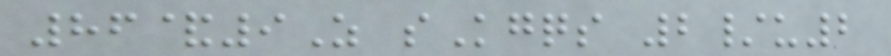86&9Z sKgqs 2/u2
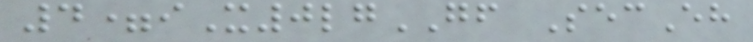4=iX0lgGF SecEh
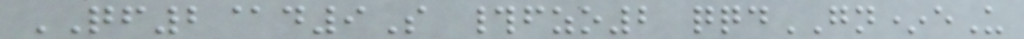QF2@d9S #fzo2 qqdGN*eU
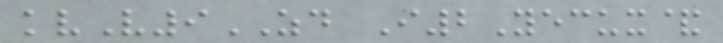kvV9ZD I2Yecux&
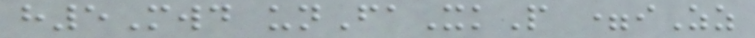h5Mwd unFaXkP =iZz
